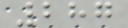287
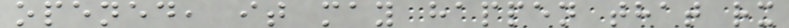opened, it may happen that rx
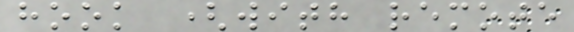hook (with remote
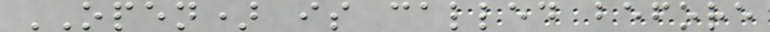OPEN) is called before
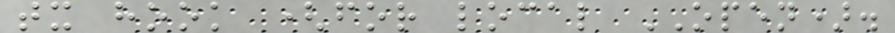tx hook (for local OPEN).
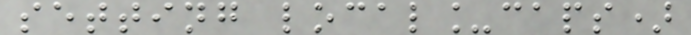setting local_caps)
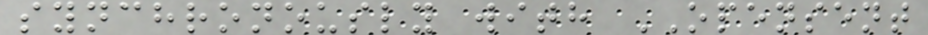synchronously with OPENSENT
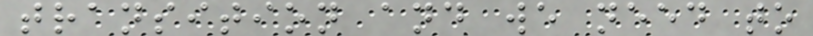transition and we need to
